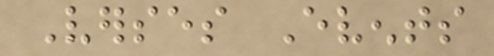Verses Events
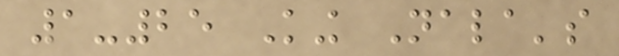1-25 King Nala's
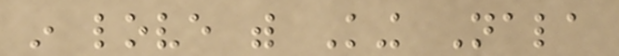in love with King Nala
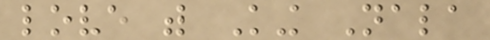love with King Nala
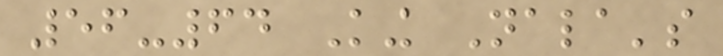56-64 King Nala's
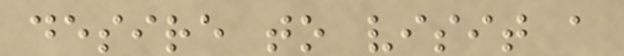desire to visit a
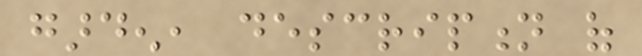garden, description of
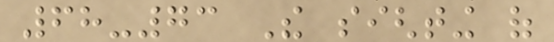68-73 The sighting of
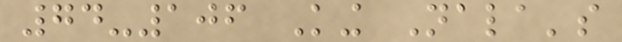74-106 King Nala's
